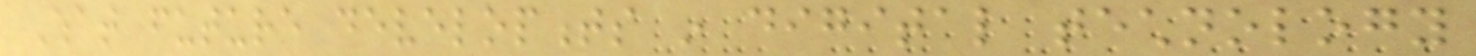What future developments in digital technology
